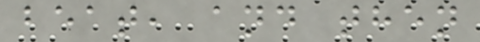beat, and then
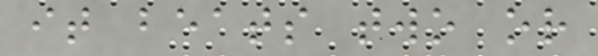it beats two or
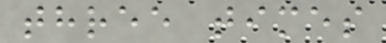three times
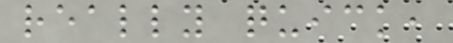really quick,
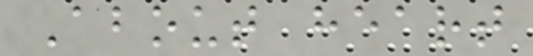About heart
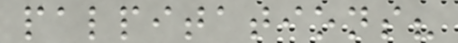palpitations?
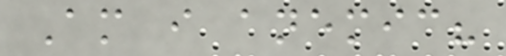Am i anemic?
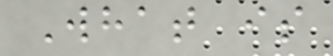What is
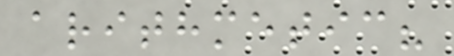arithmetic?
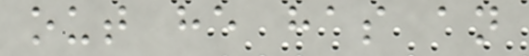out he has an
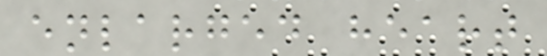enlarged heart
